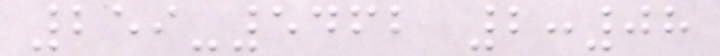259-5462 2:08
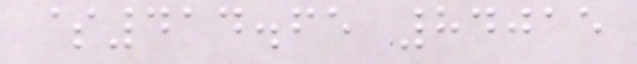$414.65 84015
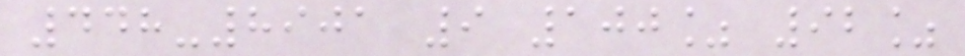448-8901 9 100% 92%
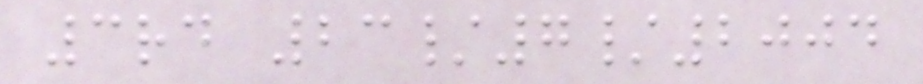3rd 23/7/2004
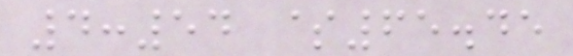4:54 $65.45
